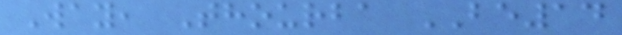Way, Thourba BE14
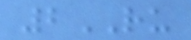2RU
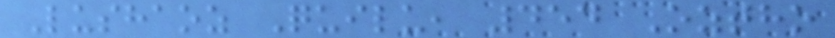Lushaoz Quilu, 454 Oztho
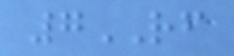7RF
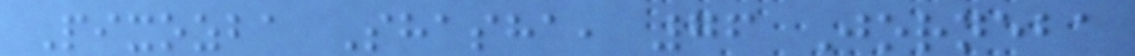Pixozba Shasha, 76 Jorneba
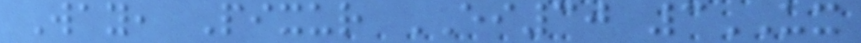Way, Pixur EI30 3UX
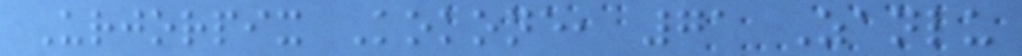Urjorpix Kokone, 71 Zanlu
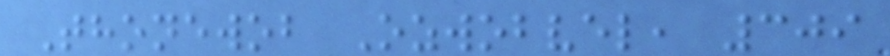Thonewob Ozwobvel, 309
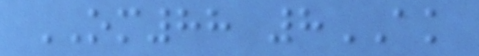OM88 8AK
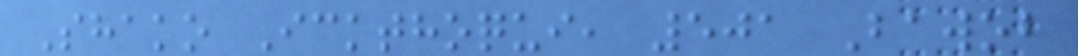Shako Ickthoqui, 501 Bawob
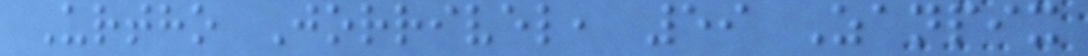Urtho Jorrivel, 59 Zanpix
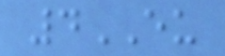4EU
